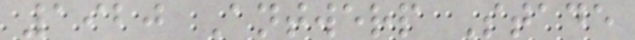1920 Antwerp Stade
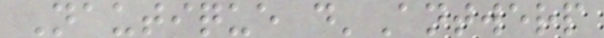Nautique d'Antwerp
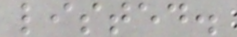listed.
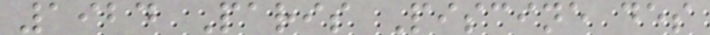1924 Paris Piscine des
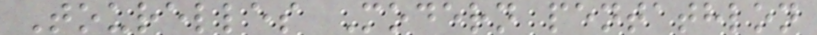Tourelles Modern pentathlon
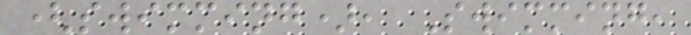(swimming), Swimming,
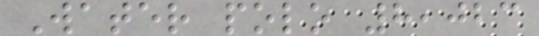Water polo 8,023
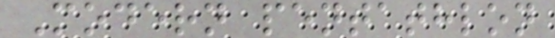Modern pentathlon
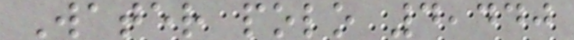Water polo 4,440
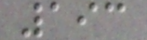193
